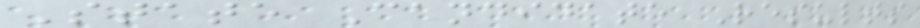State Candidate Results
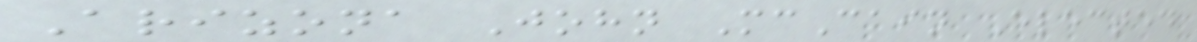Arizona John McCain Elected
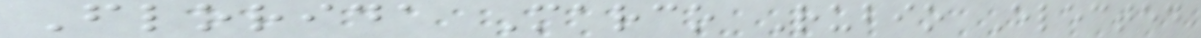Florida Marco Rubio Elected
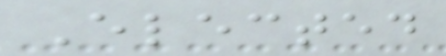Elected
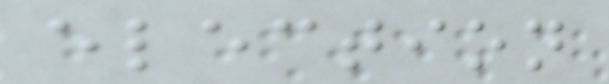election
